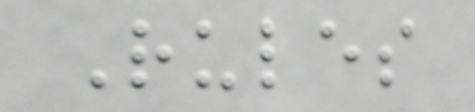Rules
